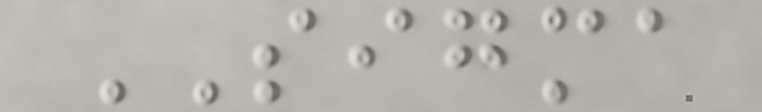SIGMA
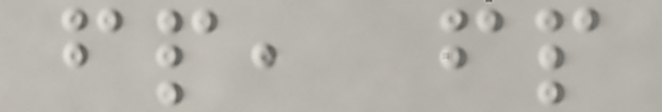fp, fp
